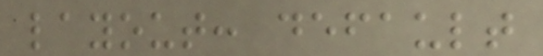layout: default
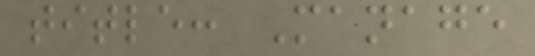title: Manage
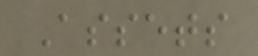Assets
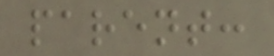parent:
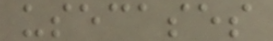usecases
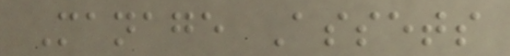Manage Assets
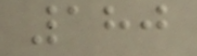180
